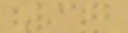37
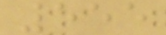555
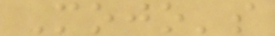Mojo's
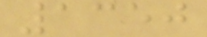1350
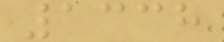1338
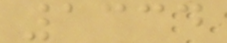1334
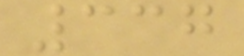337
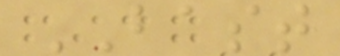BAST
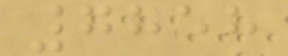7858
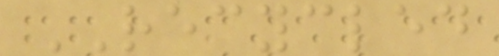RECYCLED
